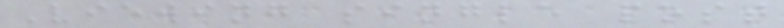Viewing single post
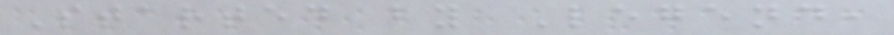Started by Legend,
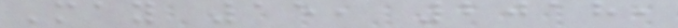May 15, 2018,
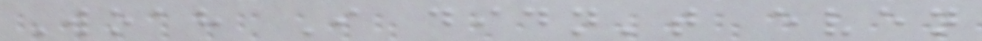Woah I didn't even
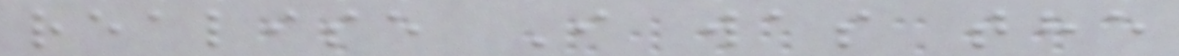realise I was the
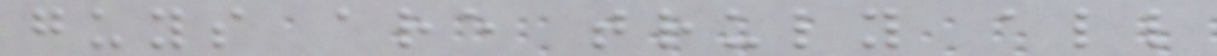guys are truly all
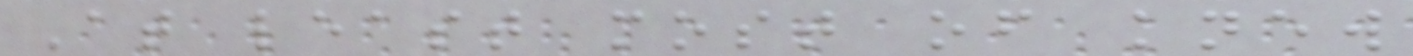At least most of knew
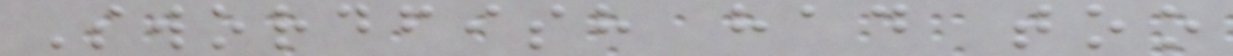Swordfish had too
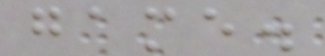game.
